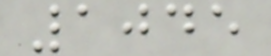1045
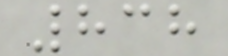838
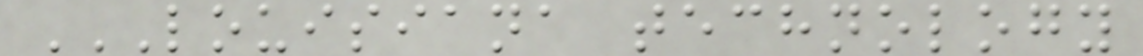LOUISIANA TECHNOLOGY
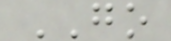GO
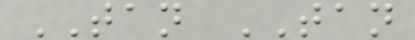TAN TAN
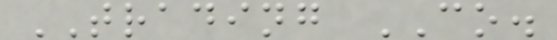TRADING CO.
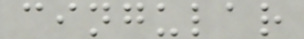cingular
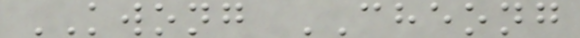KWONG CHEONG
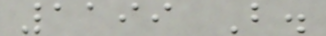1199 B.
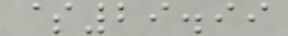$29.99
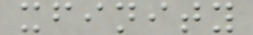xfinity
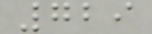729
